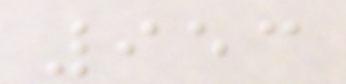953
